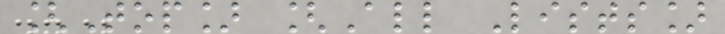[Top] [All Lists]
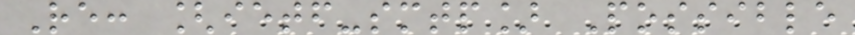Re: [ietf-smtp] Possible
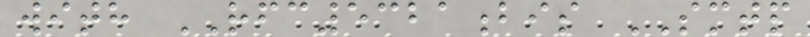with RFC5321bis SMTP
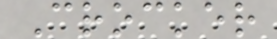Crocker
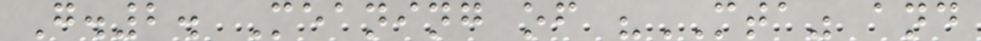G.2. Meaning of "MTA" and
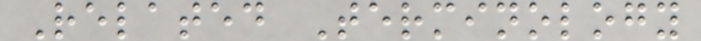Related Terminology
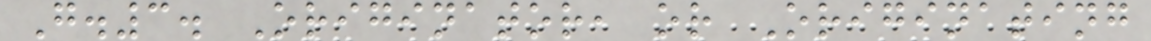G.3. Originator, or Originating
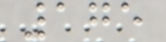175
